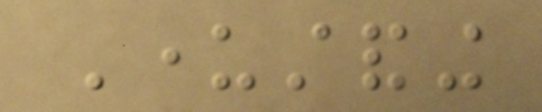Understanding
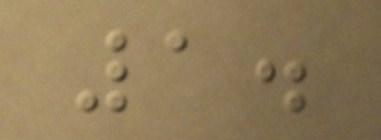1.
